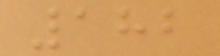182
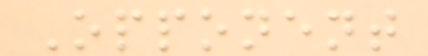Opponent
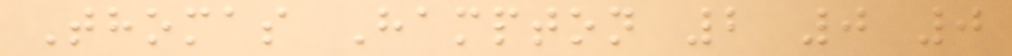Thomas Hampton 2 0 0
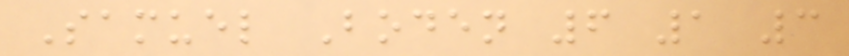Samuel Boden 6 1 3
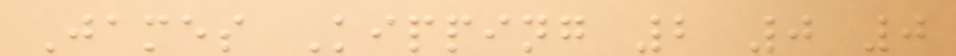James Kipping 2 0 0
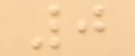0
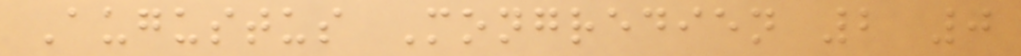Augustus Mongredien 2 0
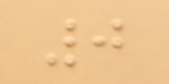0
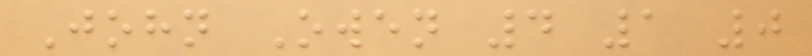John Owen 4 1 0
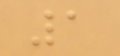1
